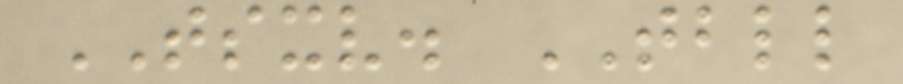TSXV. TBLL
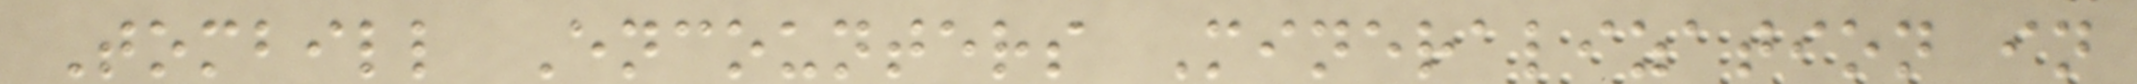Tombill Encounters Mineralization in
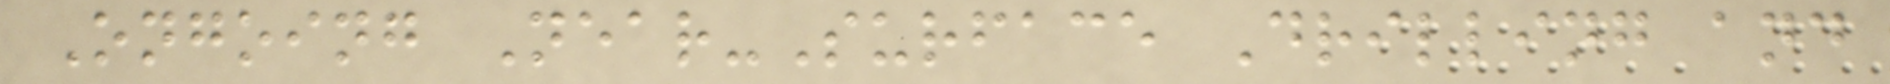Ongoing Near-Surface Drilling and
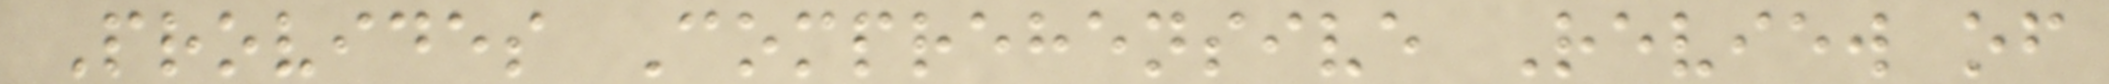Provides Comprehensive Review of
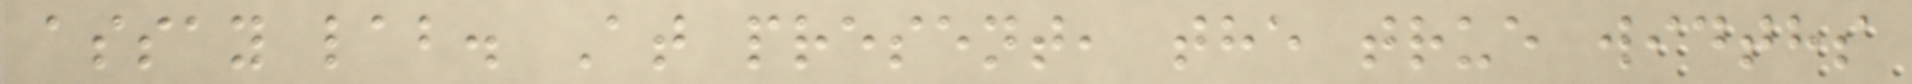assay lab. At present, the true widths
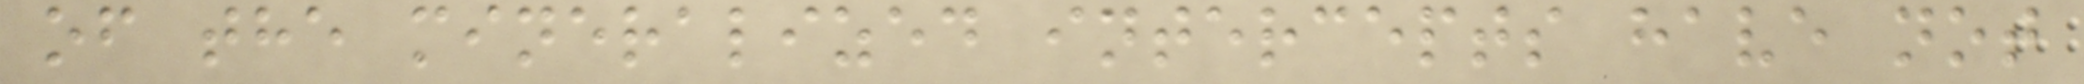of the mineralized intercepts have not
